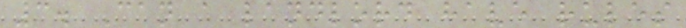3. Can a landlord have rules
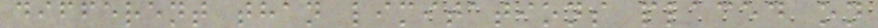different than limitations placed on
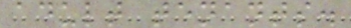adult tenants.
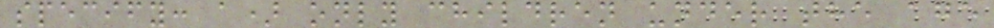specify: a) only children under the age
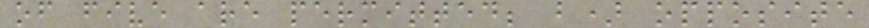of five are permitted; b) opposite
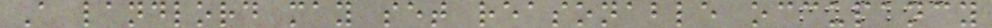A landlord may set reasonable occupancy
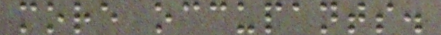more occupants.
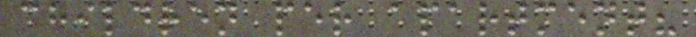children per apartment?
